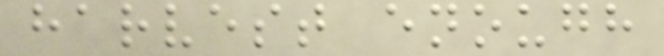harvest enough
